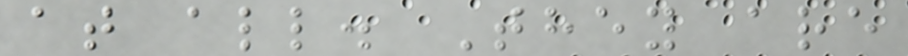at all. They are
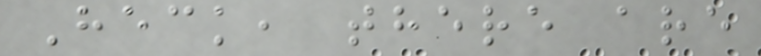Heck, there are
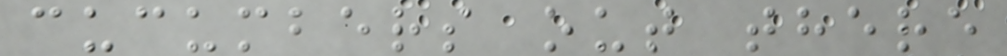cucumbers out there
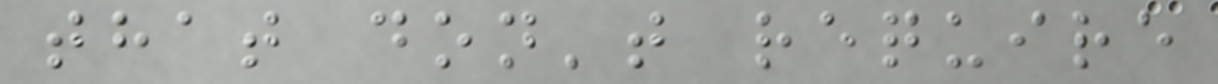that don't require
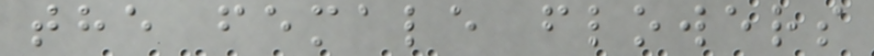the female flowers
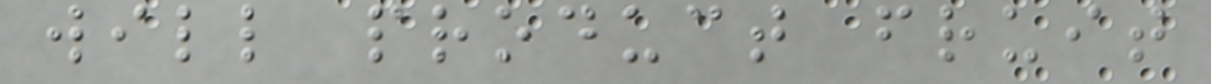will product fruit
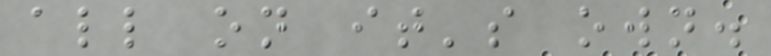all on it's own.
